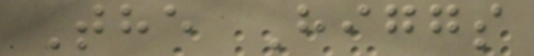The Higgs
